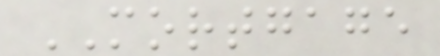MORTGAGE
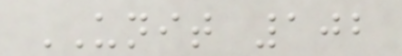UNIT 102
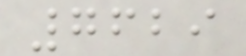7629
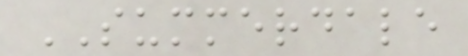SUMMERDALE
